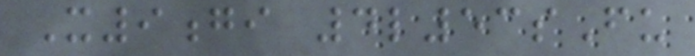X9gi 4l53sFu
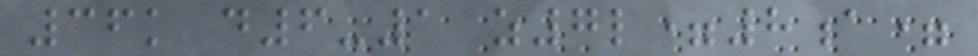36k d6-1 z7l=8a=
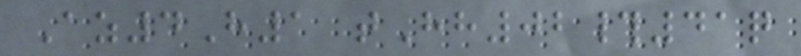Az4H1 tHh02#41q
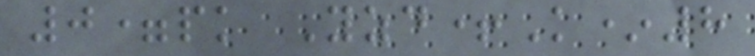0=pk Yzd+K*8
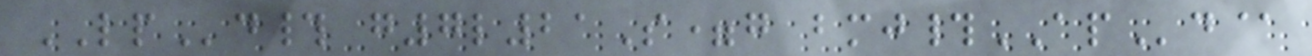LPd# g7l21S=g bmj#APd@
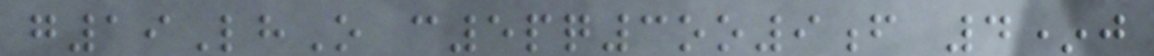g19LhO c5pq3oo9f 4*j
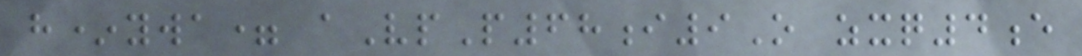h*ywa= aVpP68i9O zxq4e
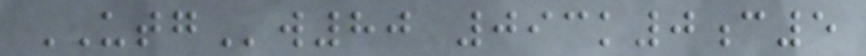UTGw80 093k0c5
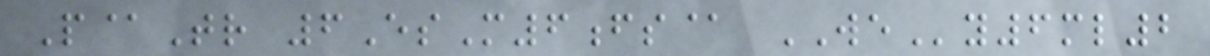P@Tr 6EsM6fs@ WEy6ml2
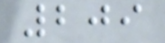209
